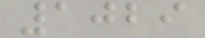1029
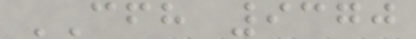CFH 9370
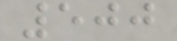500
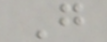G
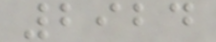2924
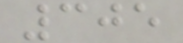305
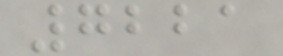7221
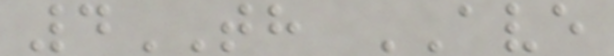4TH AVE
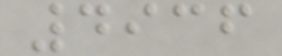4936
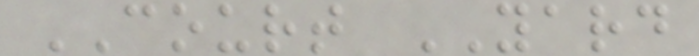COURT YARD
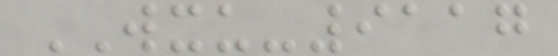WXU-9117
